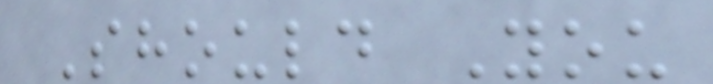Should You
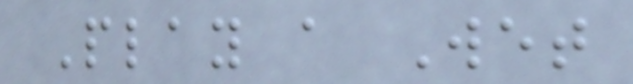Play a Wet
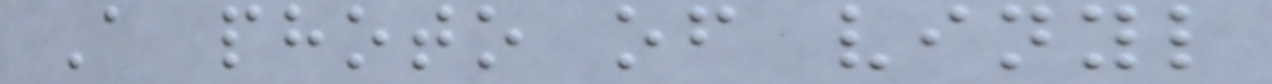A photo of vinyl
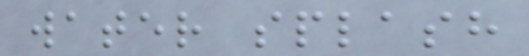water splash
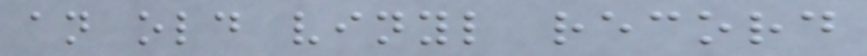an old vinyl record
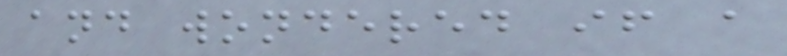and wondered if a
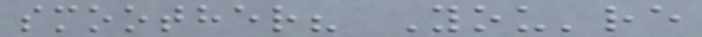smoother? You're
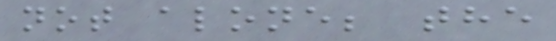not alone; the
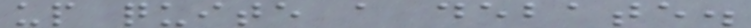up quite a debate.
